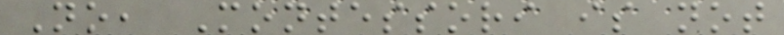No, Montessori is not
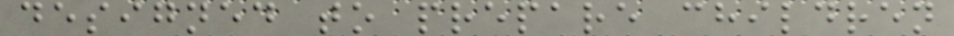designed to prepare children
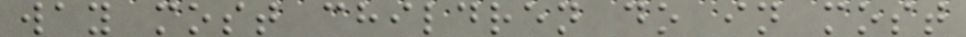way most children do in most
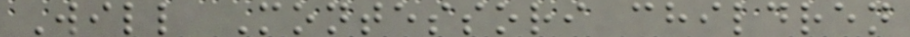Will Montessori children
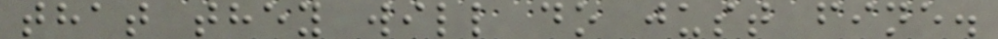that they will do just fine.
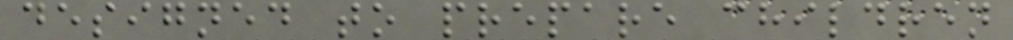designed to prepare children
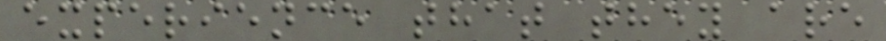experience that they are
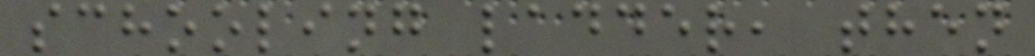schooling ladder, then
